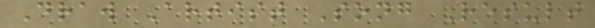Draw Artist Song Result
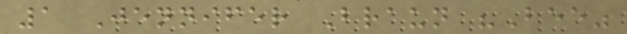1 Jennifer Braun "Bee"
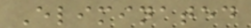Eliminated
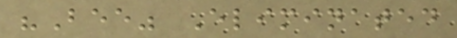"Bee" Eliminated
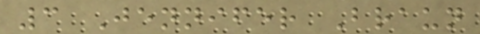3 Jennifer Braun
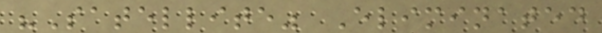"Satellite" Eliminated
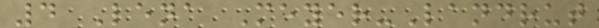4 Lena Meyer-Landrut
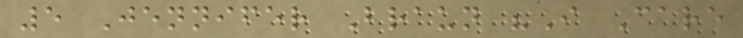5 Jennifer Braun "I Care
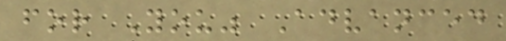for You" Advanced
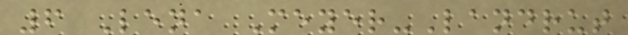6 Lena Meyer-Landrut
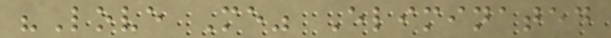"Love Me" Eliminated
